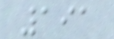191
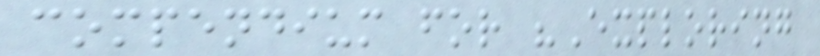compendium for "Exploring
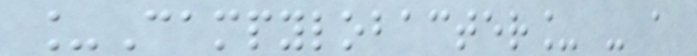_Campylobacter_ - a
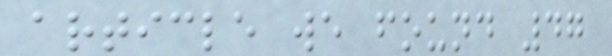article we found 47
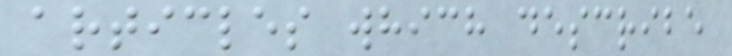articles which describe
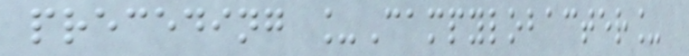preceding _Campylobacter_
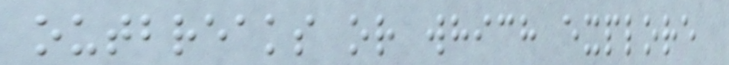outbreaks or which explore
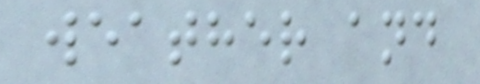weather and
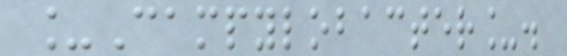_Campylobacter_.
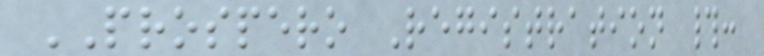PROSPERO Registration #:
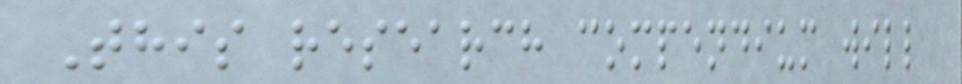This research compendium will
